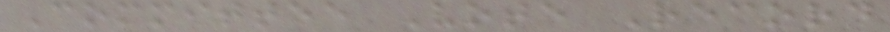Committee Vote Record
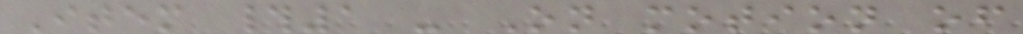Item #1 - On motion of
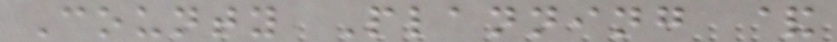County Planning &
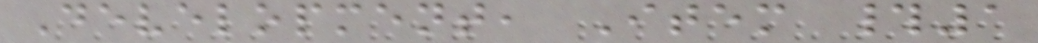Development, Item #1
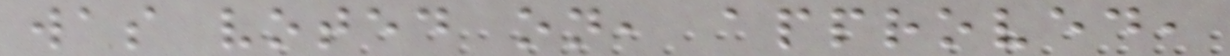was voted on, approved,
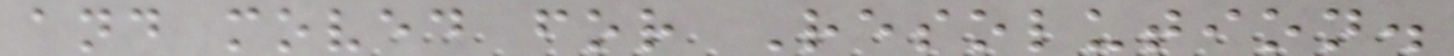and moved for Resolution.
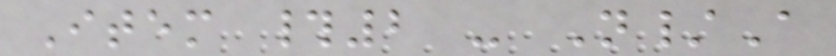Item #2 - N/A
